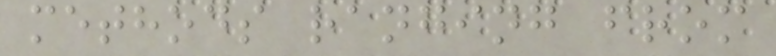methods ranging from
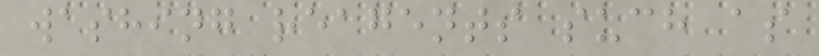washing reagents such as
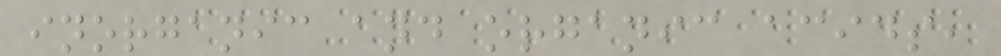inorganic and organic acids,
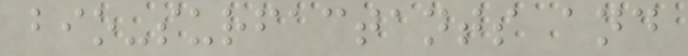bio-surfactants and
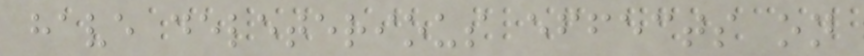have deleterious effects on
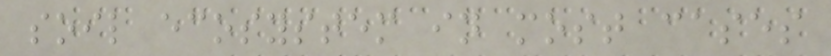soil ecosystem in most cases
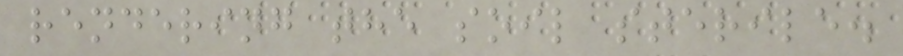rendering the soil sterile.
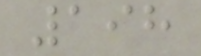198
